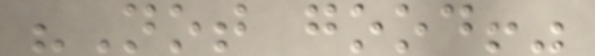"Not good!"
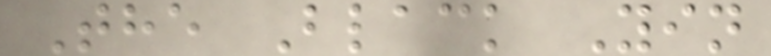The Black Yin
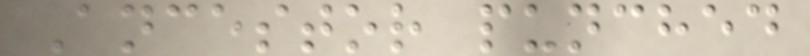Ancestor punched
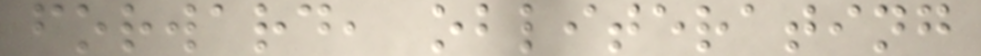forward, obliterating
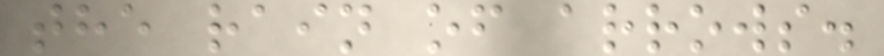the rain of arrows.
